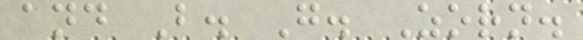and B. G. Zorn.
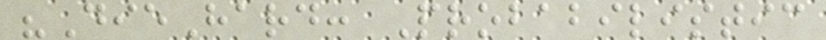"DieHard: Probabilistic
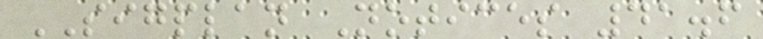SIGPLAN Notices 41.6
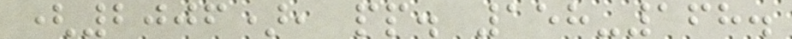(2006), pp. 158-168.
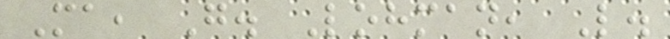Ma, G. Lohman, L.
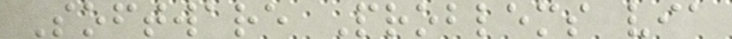Software Problems via
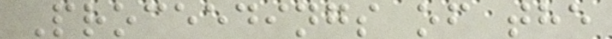Proceedings of the
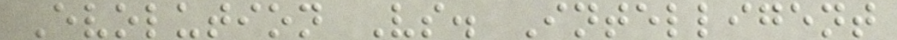Evolution Vs. Intelligent
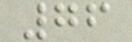76
